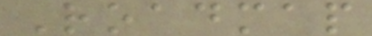Roadmap
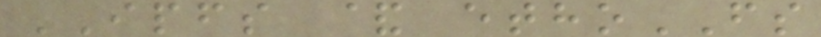IPFS & ethoFS
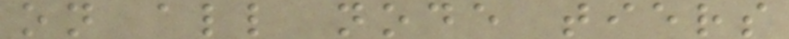on all node tiers
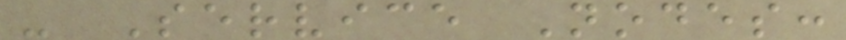- Service Nodes:
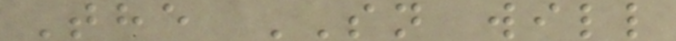The SN will
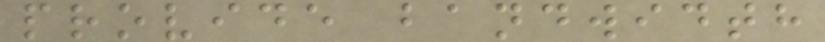provide bandwidth
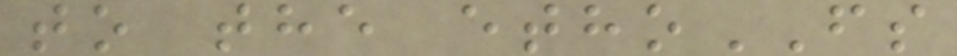to the ethoFS
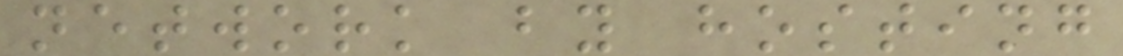network by hosting
